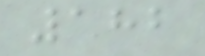182
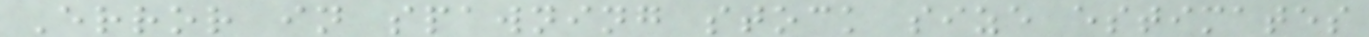Error in spawning stock size estimates
